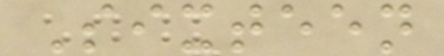Sixteen
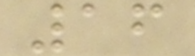16
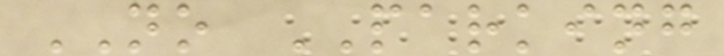NO PARKING
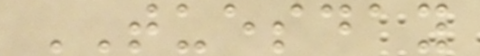TUESDAY
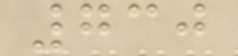730
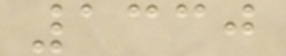1330
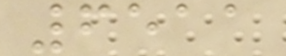6511
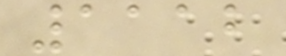1112
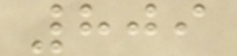809
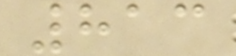813
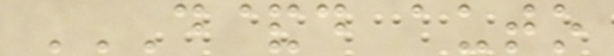D&D AUTO
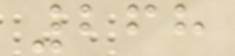268
